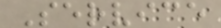Service
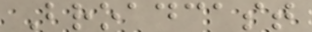Broadcast
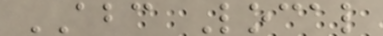ABC Local
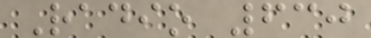Radio 630
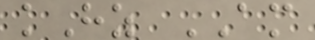kHz AM
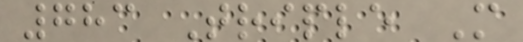783 Triple M
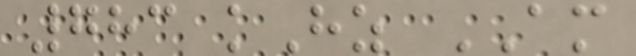783 kHz AM
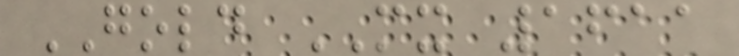GOLD MX 1611
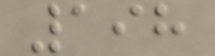198
